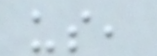us,
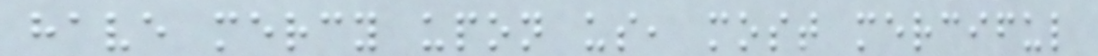have mercy upon us, most merciful
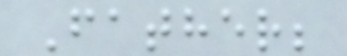Father;
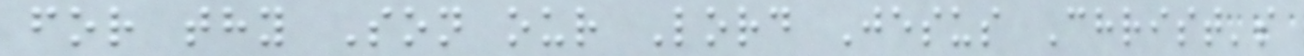for thy Son our Lord Jesus Christ's
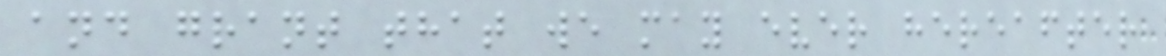and grant that we may ever hereafter
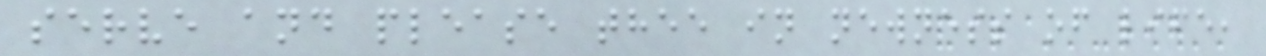serve and please thee in newness of life,
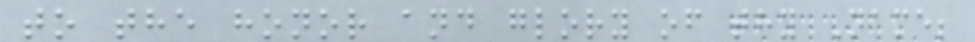to the honor and glory of thy Name;
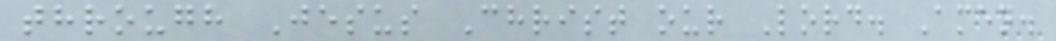through Jesus Christ our Lord. Amen.
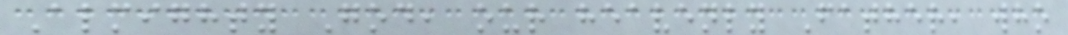Almighty God, our heavenly Father, who
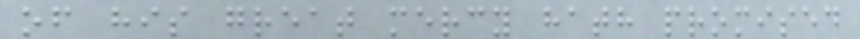of his great mercy hath promised
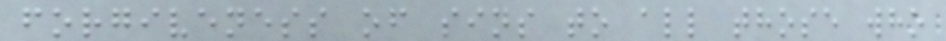forgiveness of sins to all those who
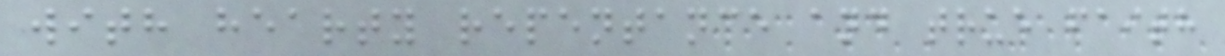with hearty repentance and true faith
